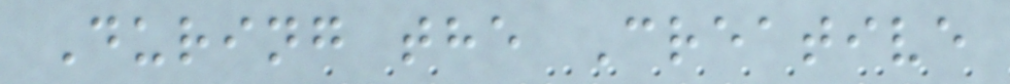During the Creative
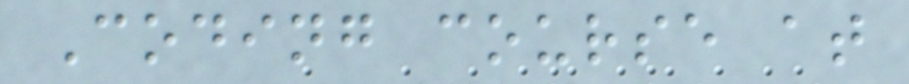Coding course at
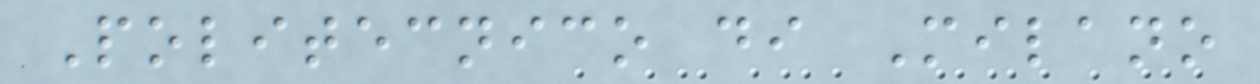Politecnico di Milano
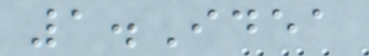1.Idea
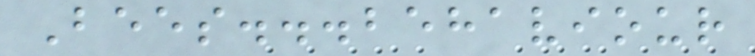Bees...behaviour
